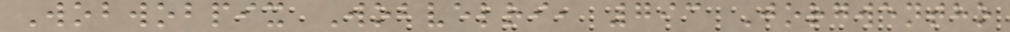Wobwobpix Wobvelri, 793 Jorgwentho
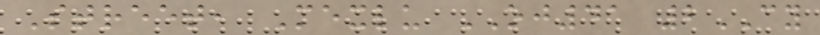Street, Mexlu OJ41 2CY
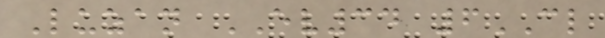Luzan EV34 6CL
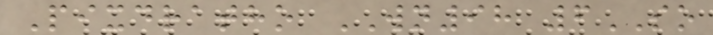Pixdratho WN98 6SO
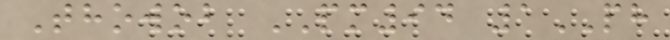Thowob PM94 1PH
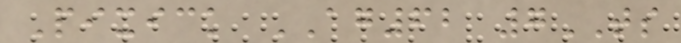Pixick AG62 7TS
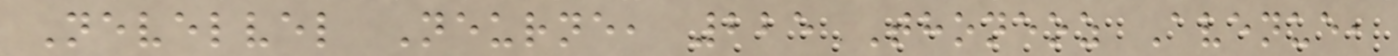Nevelvel Neurne, 225 Thoneoz Avenue,
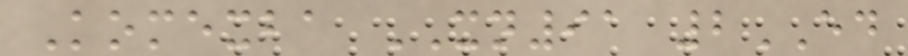Komexba XN91 2ED
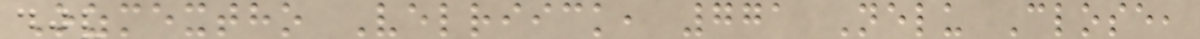Ozmextho Velriick, 771 Nelu Close,
